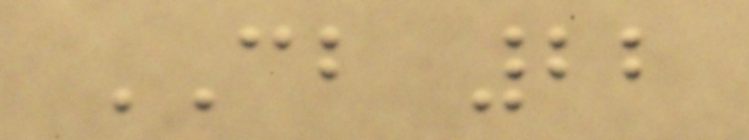CB 22
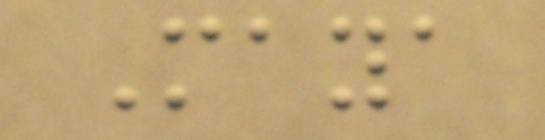Maya
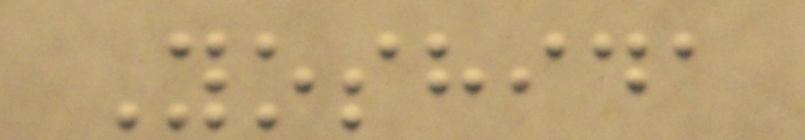Yoshida
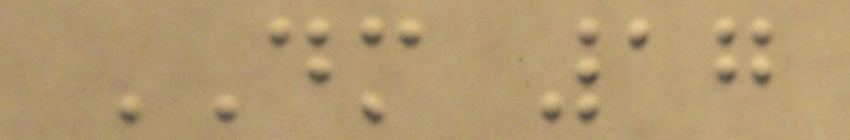DM 17
